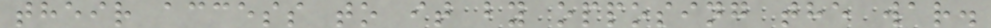their access to it by opposing the war.
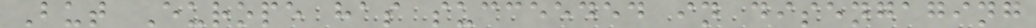But Europe has succeeded in disengaging
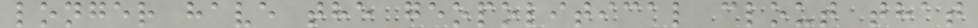longer have the geopolitical clout that
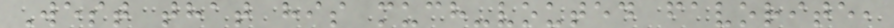West that his much-vouted favorite,
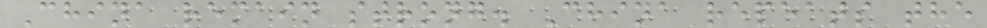China remain strong. China repeats the
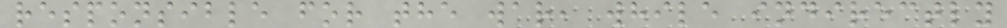responsible for the war, while indirectly
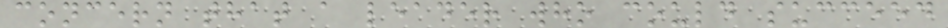concern that a leader who could succeed
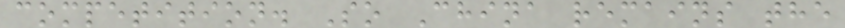competition. So China remains the
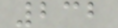232
